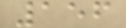156
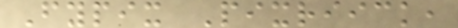Fypix Pixriick,
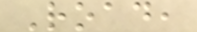Road,
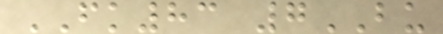FK83 7BU
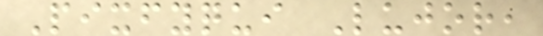Pixfyqui Lujor,
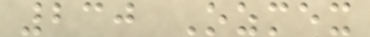230 Ozmex
